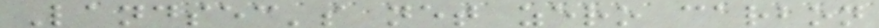Landsec's net zero carbon
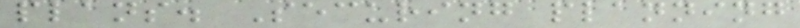plans. Securing planning
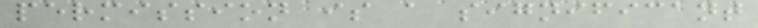permission is a significant
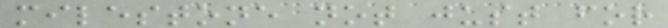milestone not just for
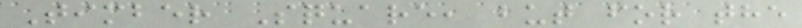Timber Square, but for the
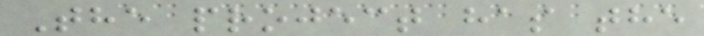The project has the
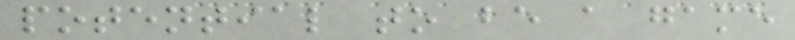potential to be a game
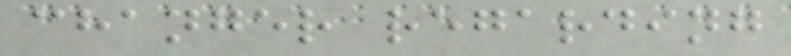changer regarding
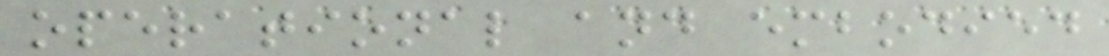operational and embodied
